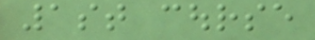1st course
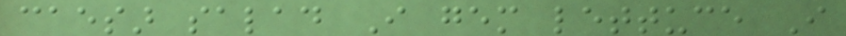caesar salad I gem lettuce I
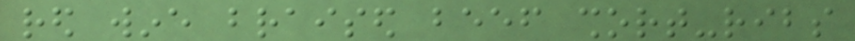red wine braised beef short-ribs
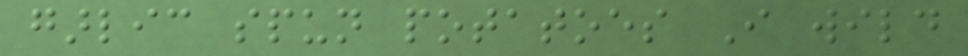garlic spun potatoes I wild
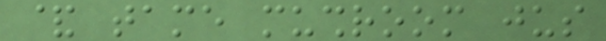& tame mushroom jus
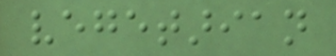vegetarian
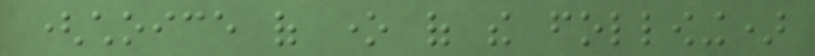(choice of one of the following)
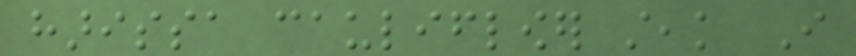harissa cauliflower steak I
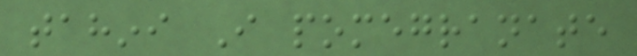tahini I pomegranate
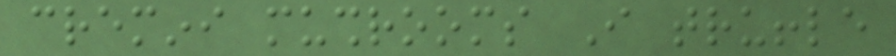cremini mushrooms I truffle
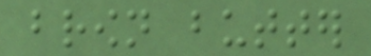brown butter
